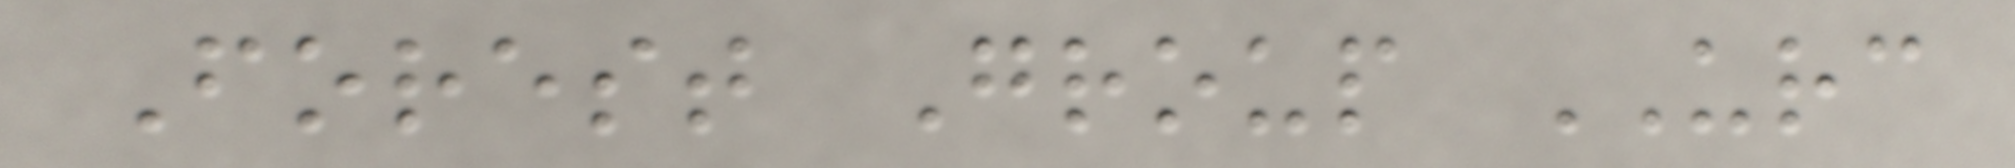Forest Group URC
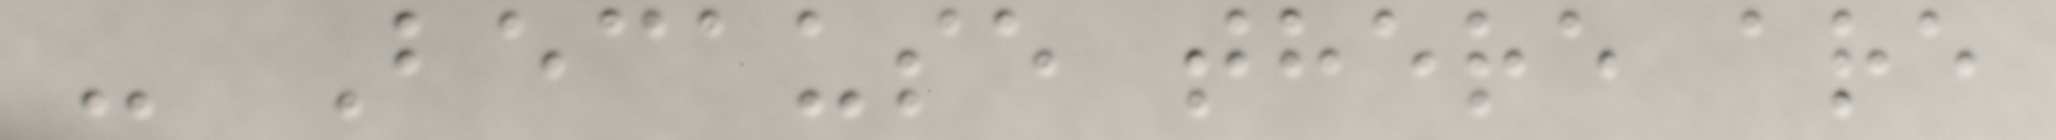- Because there are
